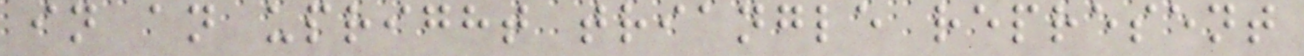in an upright triangle represent
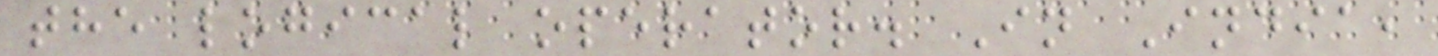the logical operator. In India,
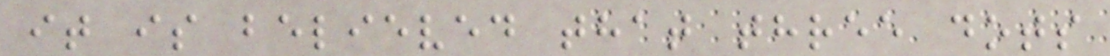it is believed that three dots
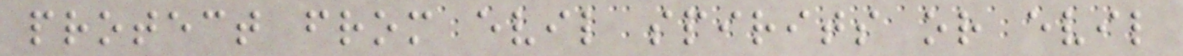protect from evil spirits or evil
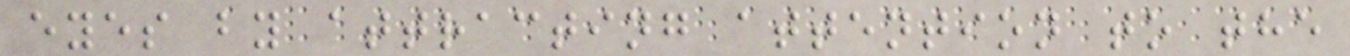eyes by attracting attention to the
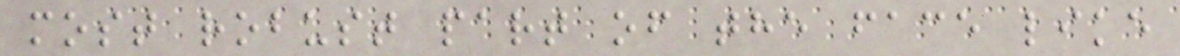most robust part of the face like
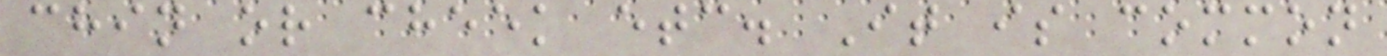chin or cheek etc. It is common
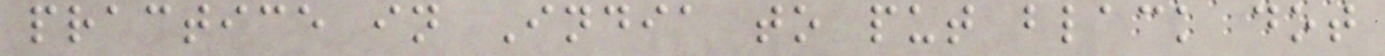practice in India to put black dot
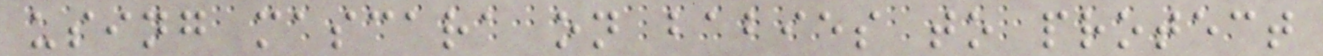using mascara on babies to protect
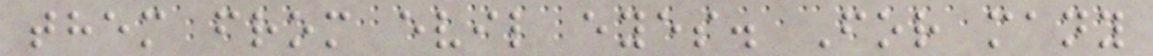them from evil eyes. For many
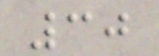30
